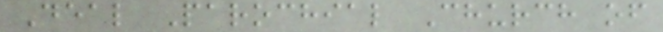Deal Parochial Church of
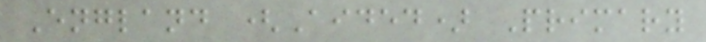England (Aided) Primary
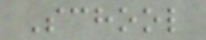School
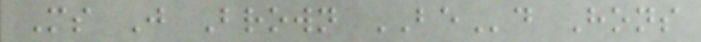Ms J Brown BEd Hons
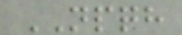NPQH
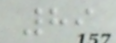89
